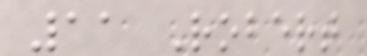11 Robert
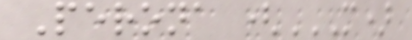Perona (M)
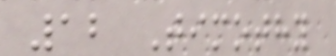12 Timothy
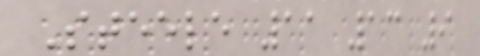Steele 11 13 9
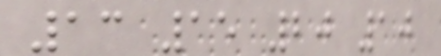13 15 20 10
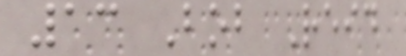13 Bob Reid
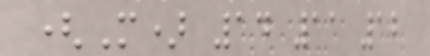(M) 14 11 12
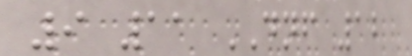9 11 DNF 12
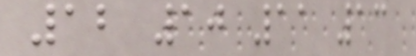12 10 11 13
